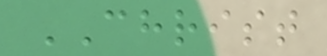CHRIST
